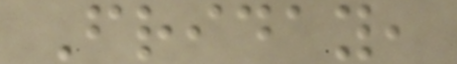Friday,
